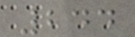244
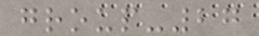group-27
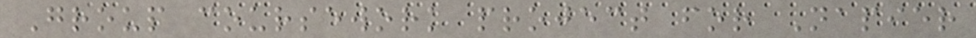Group coursework project for Napier
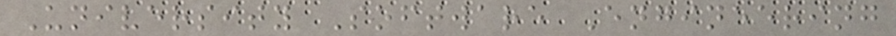University Software Engineering
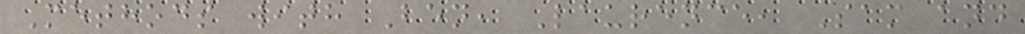Methods with Ben, Laurence, Sam and
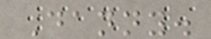Danny.
